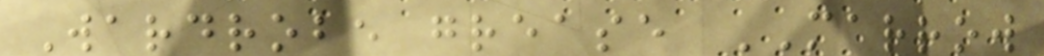Wardrobe grease MARROW
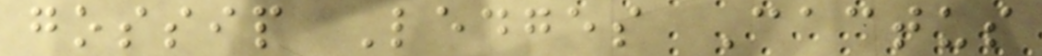gossip Ledges Cactus
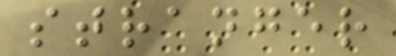stranger
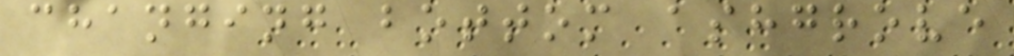changing bottom ashgrove
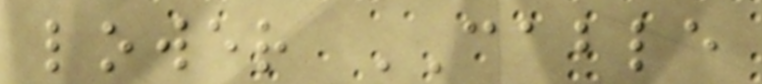lower CABLE
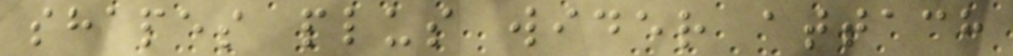shapes plus wider attach
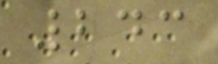243
